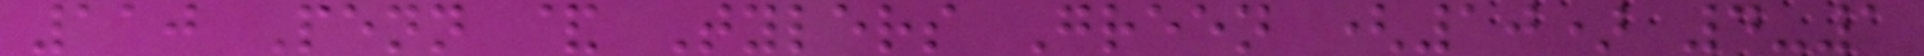110 Penn & Tylers Green (10) 4-1
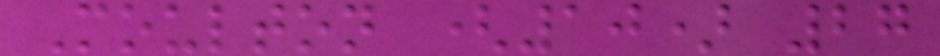Moulton (10) 27
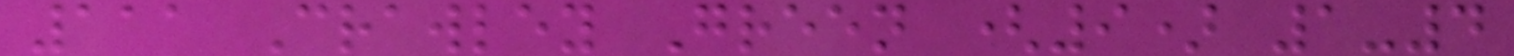111 Crawley Green (9) 1-4
